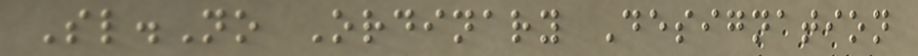Sl.No Ordinary Designation
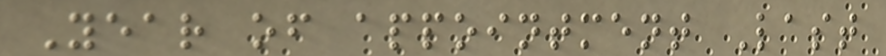Year of appointment Last
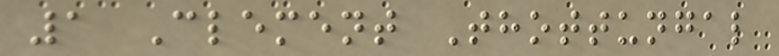1 Clement Thottungal
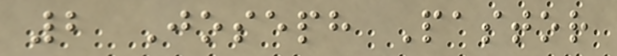2 Joseph Pastor
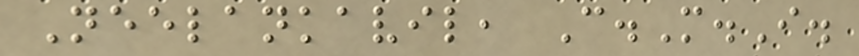Neelankavil, C.M.I.
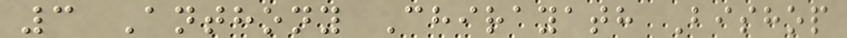3 Anthony Chirayath Bishop
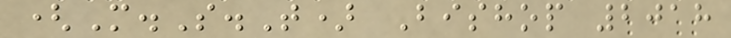(M.S.T) Bishop 2018
